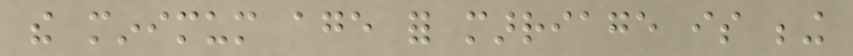the minimum age for marriage is being
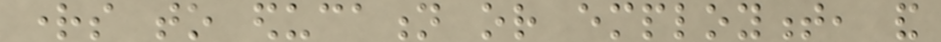rights to education or employment, and
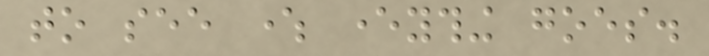to see where everything goes.
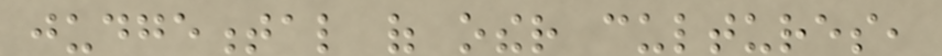judgemental of other cultures,
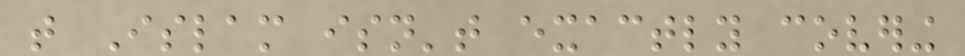that Islam isn't exactly covering
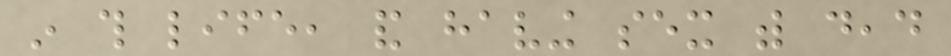in this life, and having sex with dead
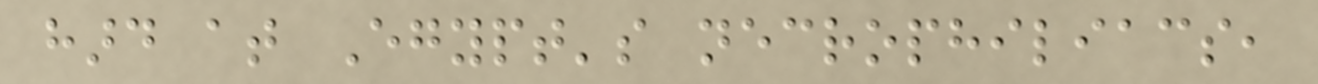hard at Egypt's necrophiliacs,
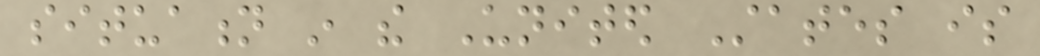situation in the United States is
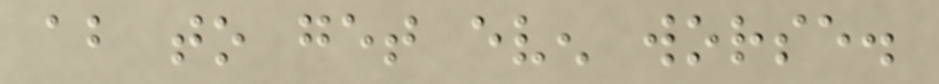about to get even worse.
